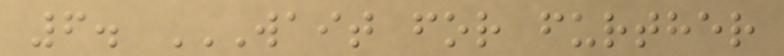6. WAIT FOR FURTHER
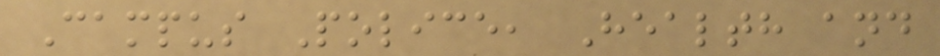Campus Police, Health and
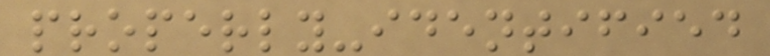properly-identified
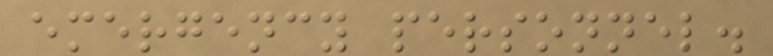emergency personnel.
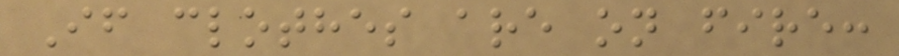If clothes are on fire:
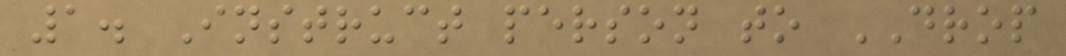1. Instruct person to DROP
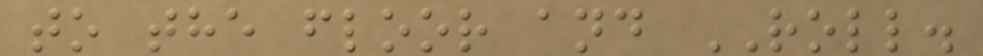to the floor and ROLL.
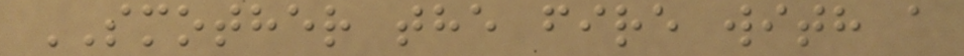SMOTHER the fire with a
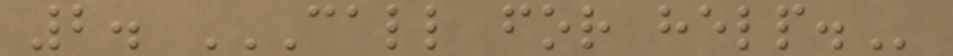2. CALL FOR HELP.
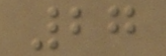27
